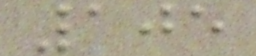105
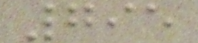795
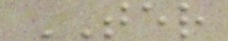TER
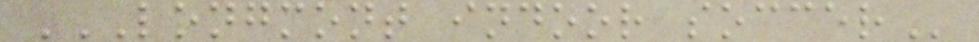LONGMONT INDOOR SOCCER
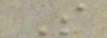S
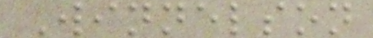Winnelson
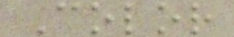Color
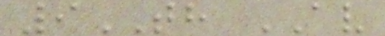9TH AV
